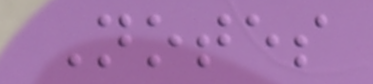Notes
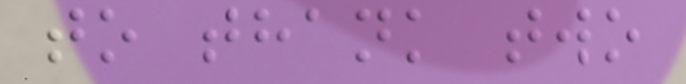to thank two
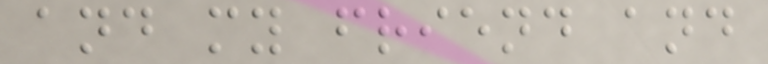and my friend and
